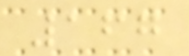167
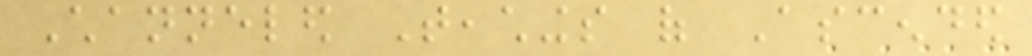Channeled Teachings of Ascended
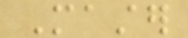Master
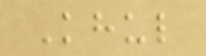Khul
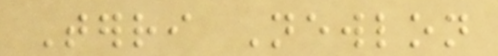Terri Newlon
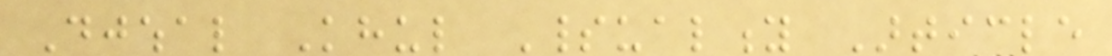Djwhal Khul Spirituality Article
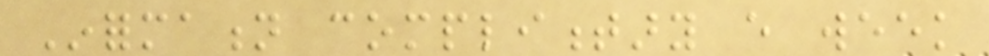Information complimentary every week
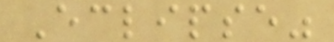Eclipse"
